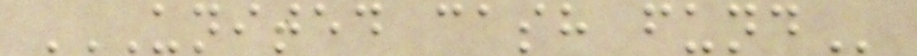UNITED CASH FUND
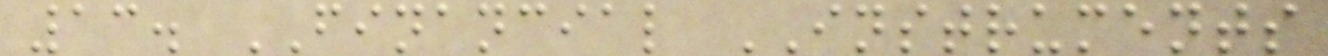13. FINANCIAL INSTRUMENTS
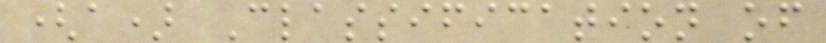(a) Classification of
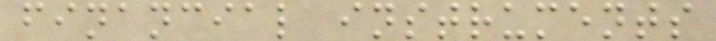financial instruments
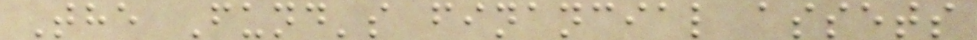The Fund's financial assets
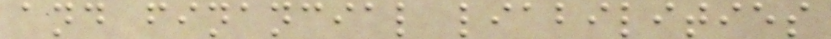and financial liabilities
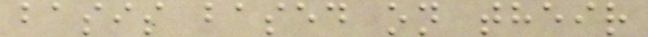basis based on their
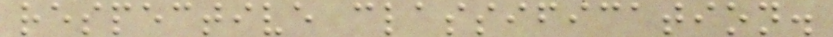respective classification.
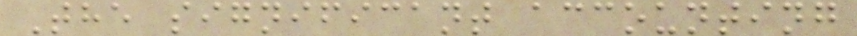The significant accounting
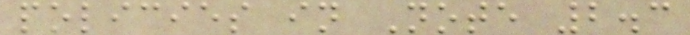policies in Note 2.3
